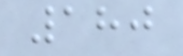180
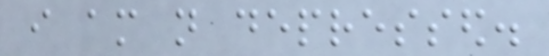i am not depressed.
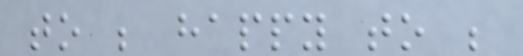to be happy to be
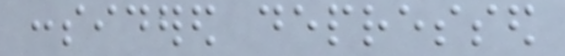considered depressed
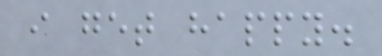i get happy.
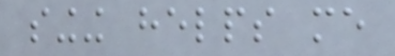singing helps me
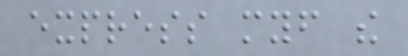express myself the
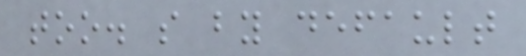too. so by default
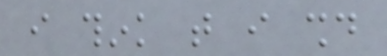i think that i should
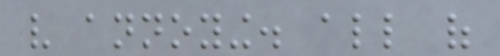very annoying. all of
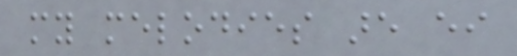my melodies are either
